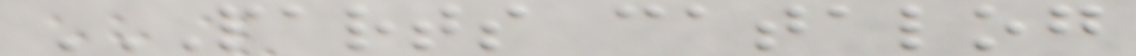PARTS CATALOG
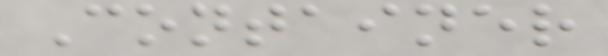Container
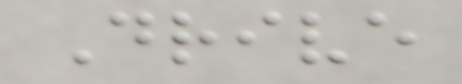Drive
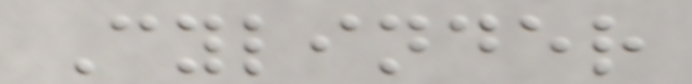Cylinder
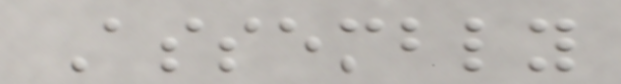Assembly
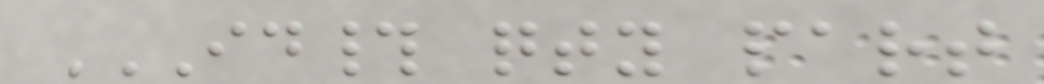ID# QTY PART
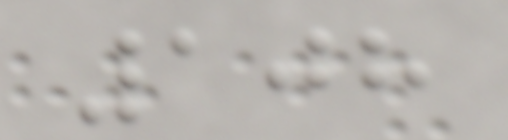108
